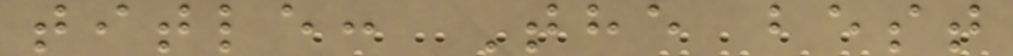title: The best
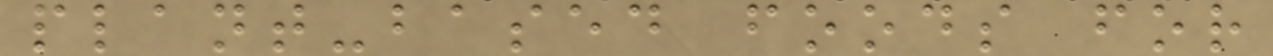plant-based foods for
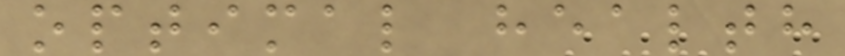optimal health
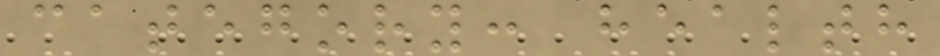category: health
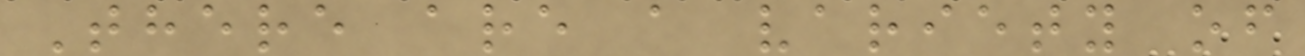There are a variety of
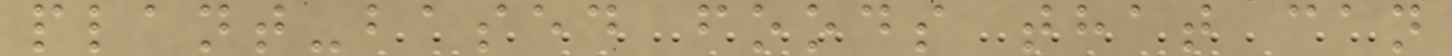plant-based foods that can
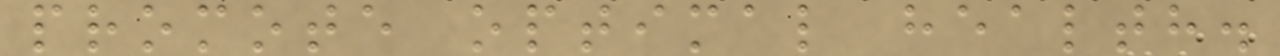promote optimal health.
